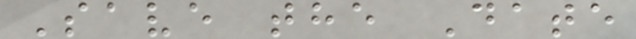Save the Date
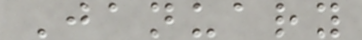January
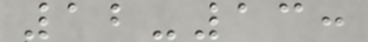12-13:
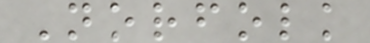Norfolk
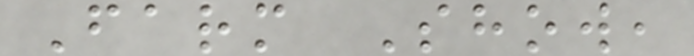Farm Show,
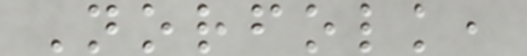Norfolk,
